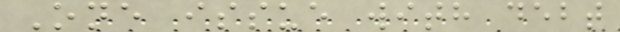One issue with debt
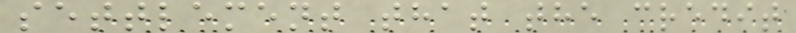settlement that the credit
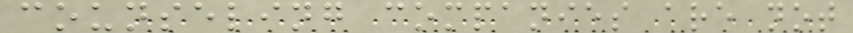counseling companies are not
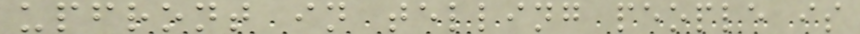upfront in telling people is
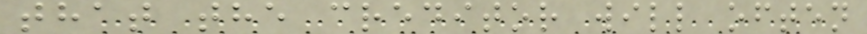that the creditor will often
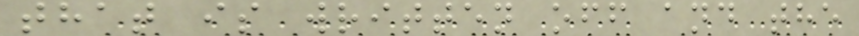that is written off and the
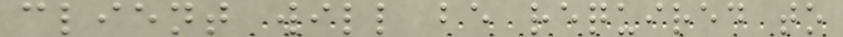client will be required to
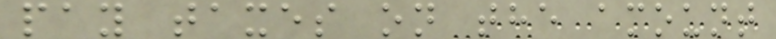pay taxes on the amount
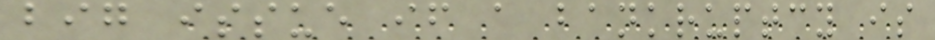big issue if a bankruptcy is
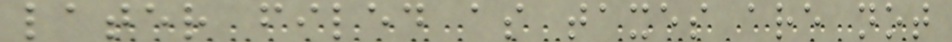later filed as taxes are not
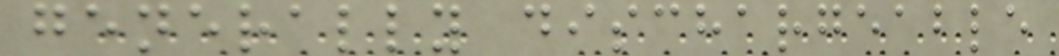generally dischargeable
